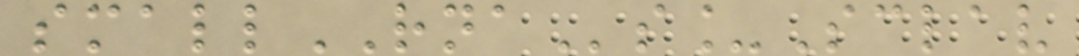smallRNAs_Sclav
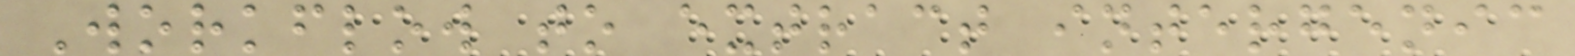Workflow to extract intergenic
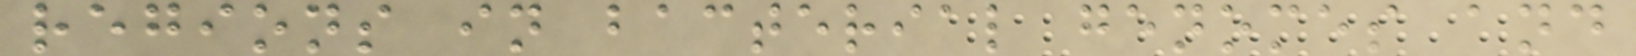regions in bacterial genomes and
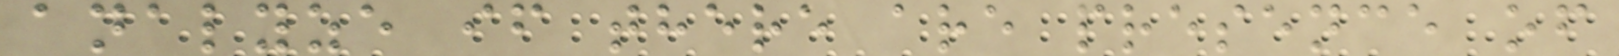analyze if there are presence of
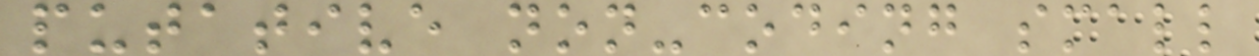putative non-coding small
